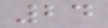24
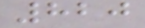820
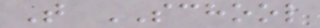T SCHOOL
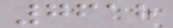7618
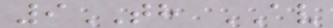9TH AV
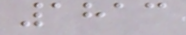1813
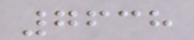7638
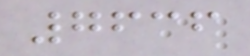7636
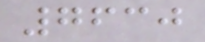7630
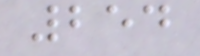254
